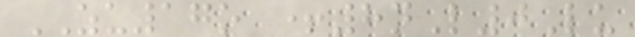ZU17o +8nL0Lu
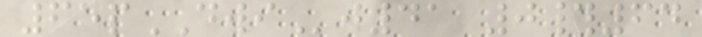65pDWIj41 0#64
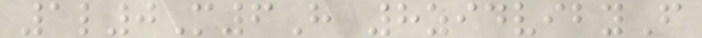1l0M6H 8zidvibyF
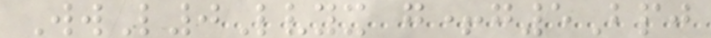WwL0Lvyx g+g5Bpj
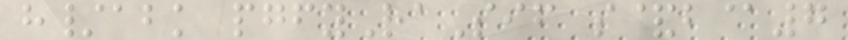h/abk pgfyRaSif s&b@7
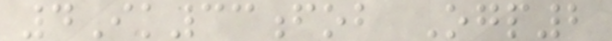4Ik33fob Ogp2
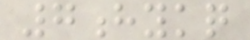7hykq
